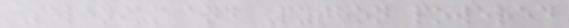Selenium and Python powered
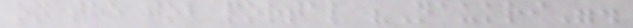on the job portal "Naukri".
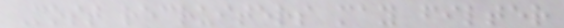Most recruiters may filter
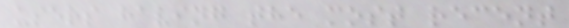users having the most recent
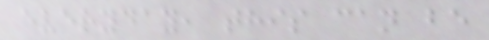everyday, this can be
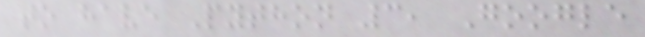to have Python 3, Google
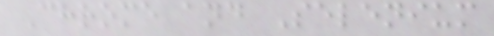Chrome and Selenium
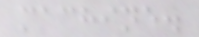machine.
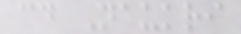cd Naukri
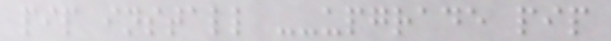pip install --upgrade pip
